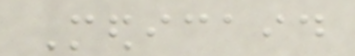Medicaid
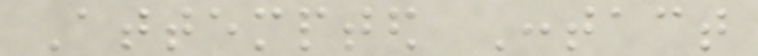Attempted Contact
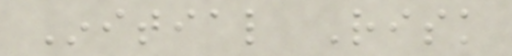Initial Risk
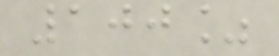100%
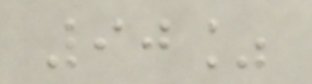90%
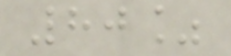80%
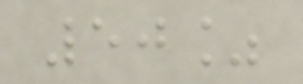50%
